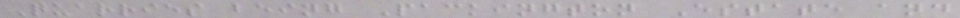Quarries being Packington Estate and
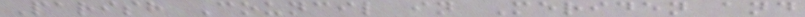Parish Council in Meriden and
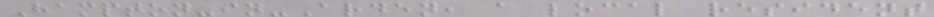Hampton-in-Arden, a local resident
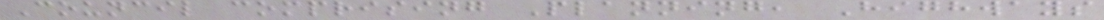Council comprising Planning, Highways
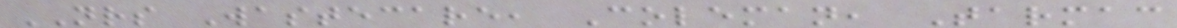NRS Wastecare, Coleman, Tarmac
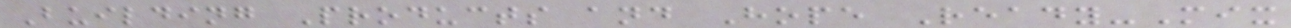Building Products and Hope Ready-Mix
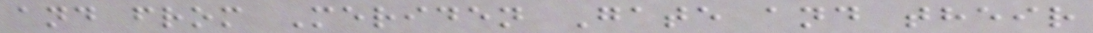and from Meriden Gate and their
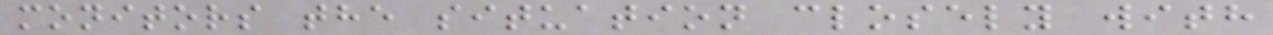monitors the situation closely with
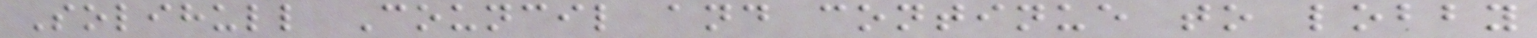Solihull Council and continue to lobby
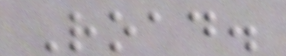Road.
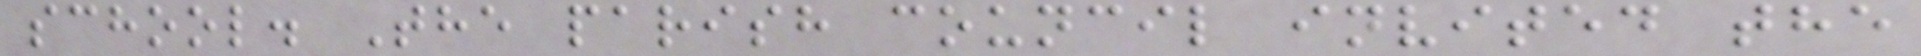school. The parish council invited the
